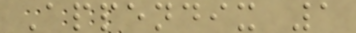Appendix 1
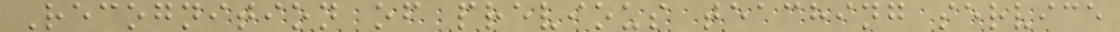Recognition of previous teaching service
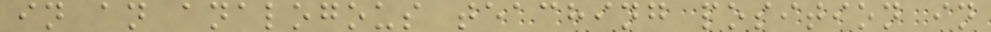in an analogous teaching position in
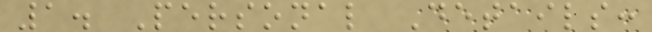1. Personal Details:
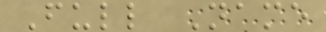Full Name
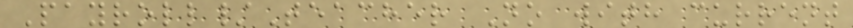Payroll/Teacher No with current
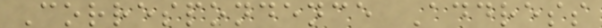Correspondence Address
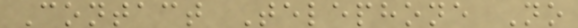Contact Telephone No
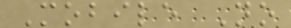Mobile No
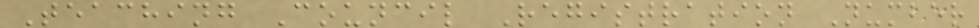Teaching Council Registration Number
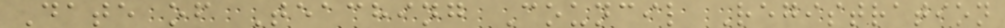Date of Teaching Council Registration
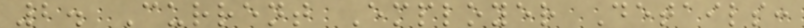2. Current Employer Details:
